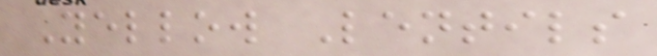Yellow Lentils
